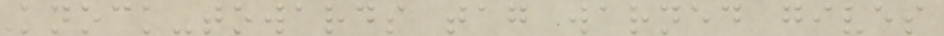knock-towards tag warned gives
